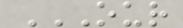OUR
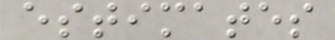estimates
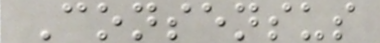Consensus
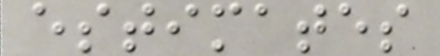estimates
